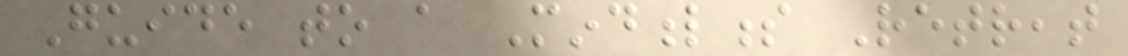Guide to a Mindfulness Retreat
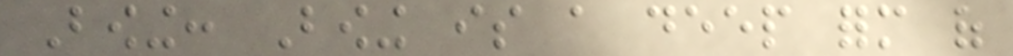Bowing: Bowing is a deep form of
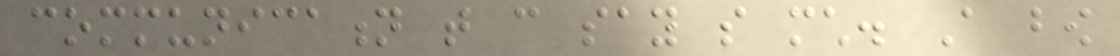communication that can say so much. A bow
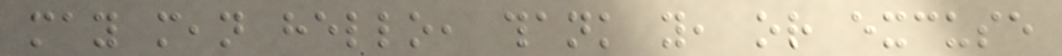may mean hello, thank you, or excuse
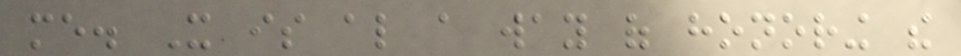me. It is also a way of honoring the
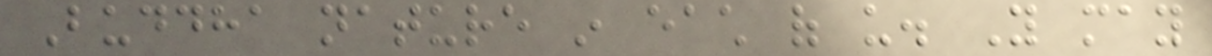Buddha nature in each of us. You may
